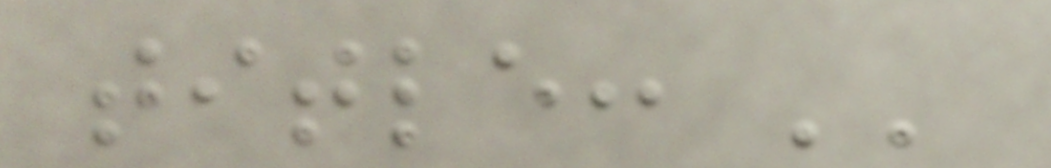title: ''
